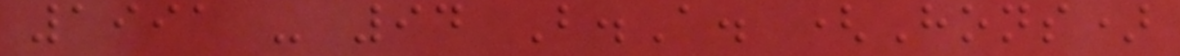1991 - 94 B.A. (Hons)
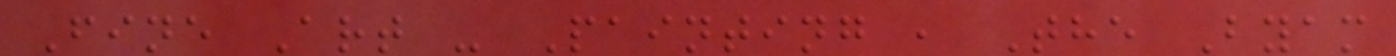Fine Art - Painting , The Byam
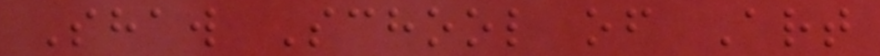Shaw School of Art
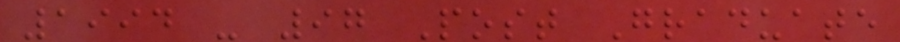1994 - 97 Post Graduate
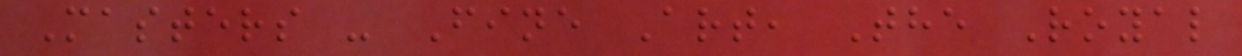Masters - Fine Art, The Royal
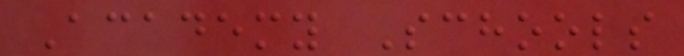Academy Schools
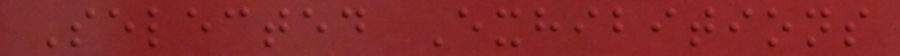Selected Exhibitions
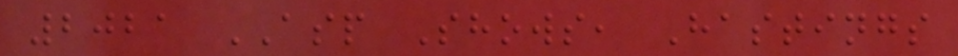2021 ASP Shows, Hastings
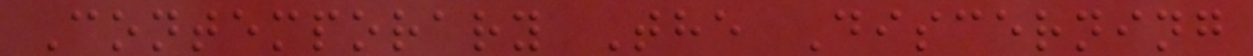Contemporary The Discerning
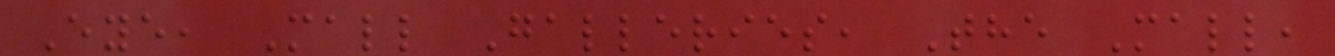Eye, Mall Galleries, The Mall,
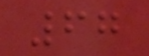67
